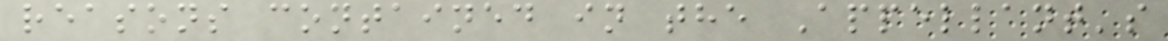reasons contained in the Appellant's
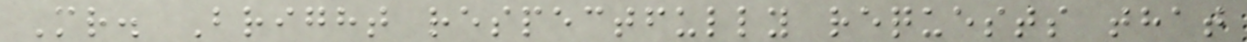Mr. Bright respectfully requests that
